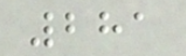281
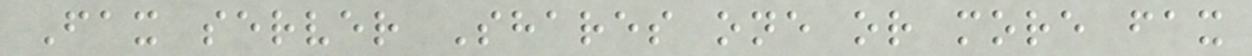Fax server Shares one or more fax
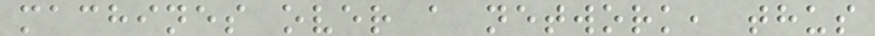machines over a network, thus
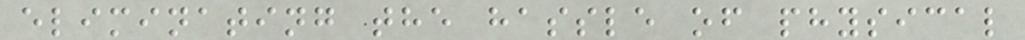eliminating the hassle of physical
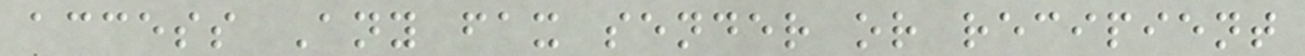access Any fax sender or recipient
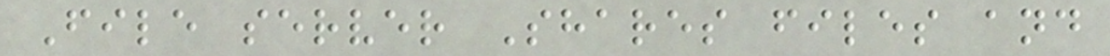File server Shares files and
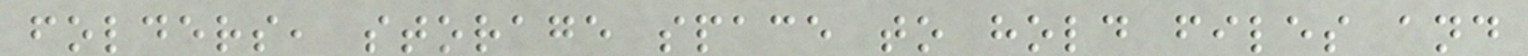folders, storage space to hold files and
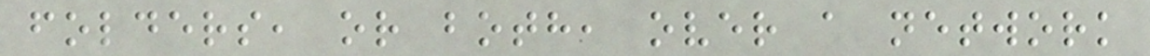folders, or both, over a network
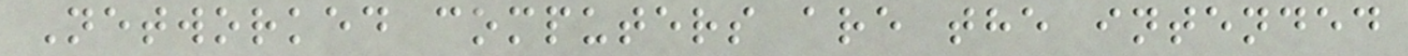Networked computers are the intended
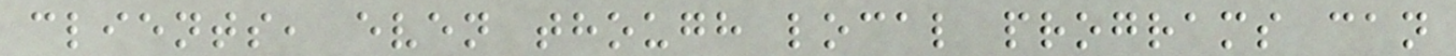clients, even though local programs can
